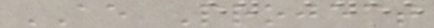AE Project
